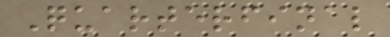Quarterfinal
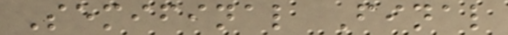Semifinal Final
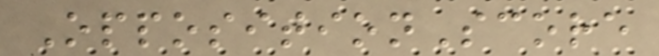OppositionScore
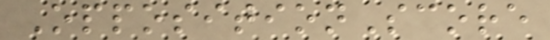OppositionScore
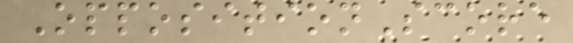OppositionScore
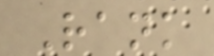Rank
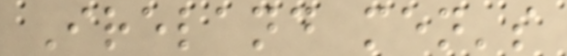Ireland men's
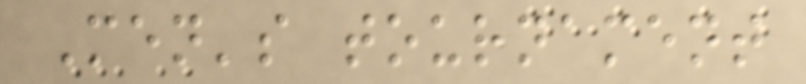Men's tournament
